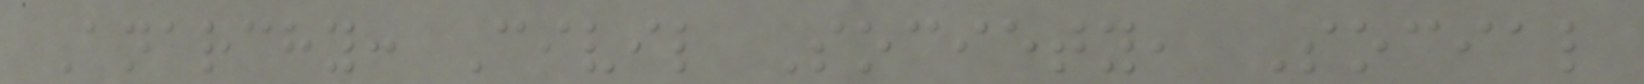Anarchy: Civil Society, Social
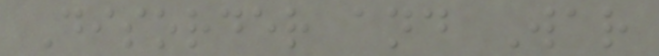Disorder and War
